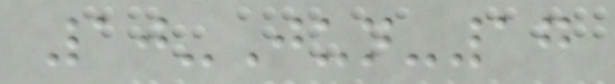10-Jun-17
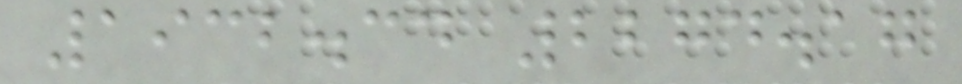1932.34 2274.17
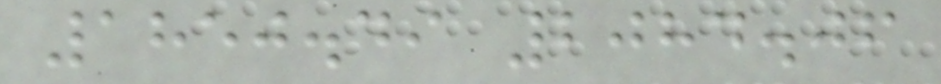1850.49 2084.06
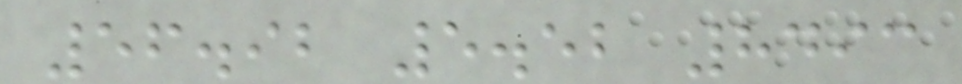56.92 5.52 8493
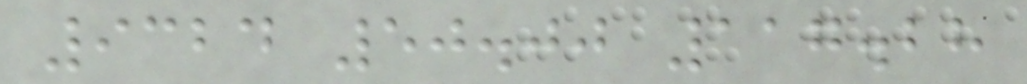9324 50.00 117.28
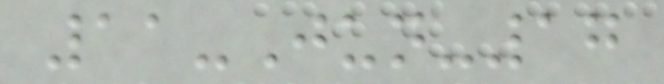11-Jun-17
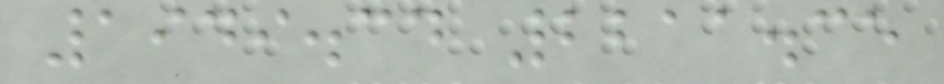1949.34 2211.35
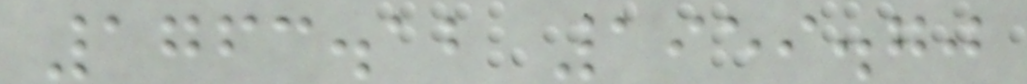1763.12 1959.70
